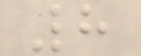8
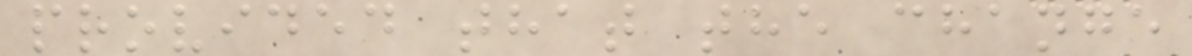provided that the change
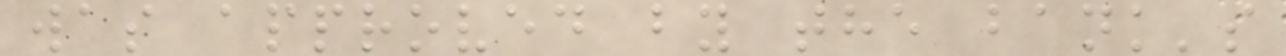was approved by the bank's
